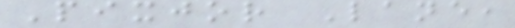Pixjor Lane,
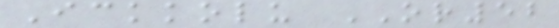Ickkolu OR52
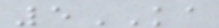5KA
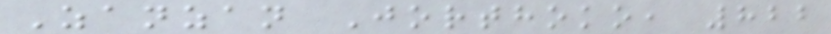Zanzan Jorthoko, 822
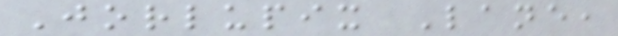Jorlupix Lane,
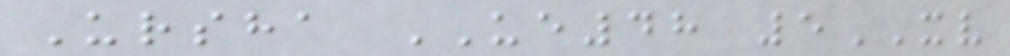Ursha UE48 5XV
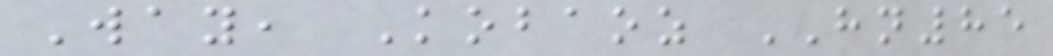Way, Kobaoz HN85
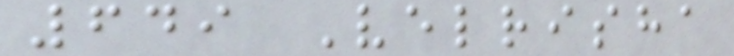649 Velrisha
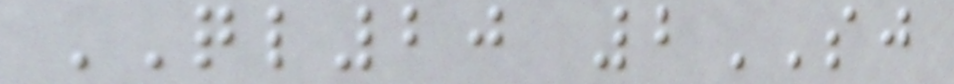QL20 2SJ
